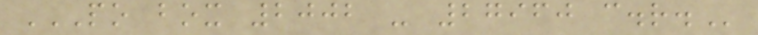PO BOX 2002 - 27960 C.R.
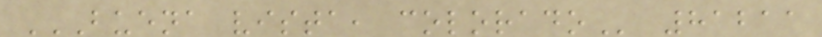BUENA VISTA, COLORADO 81211
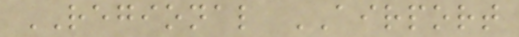REGIONAL AIRPORT
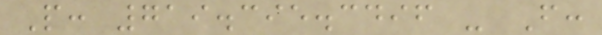P: 719.395.3496 - F:
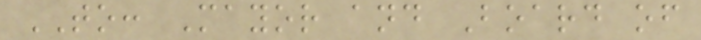TO: Mayor and Board of
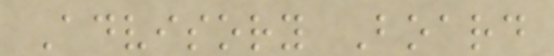Advisory Board
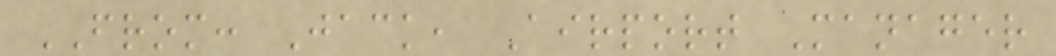FROM: Jack, Airport Manager
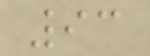93
